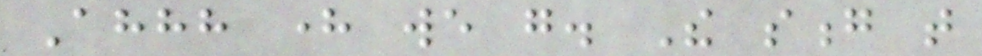Ahhh here we go. The song that
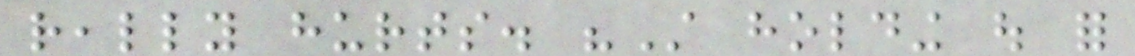really hurts. "Still holding out for
